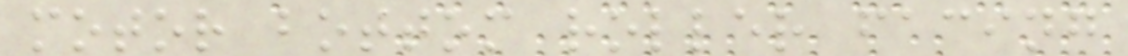motor bottom roller facing
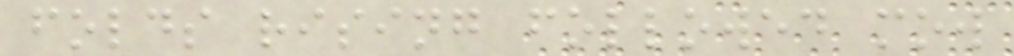folds rising followed mow
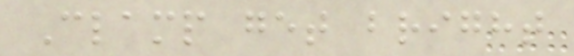Clamp get bright
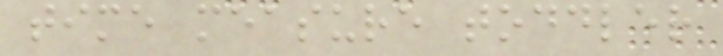time measure toddler
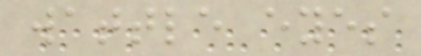wattle eyes
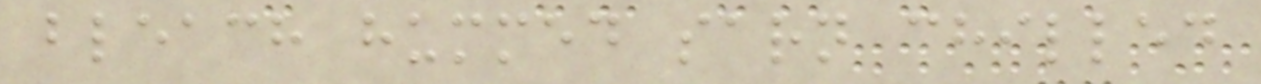bleach hummed sarn chilled
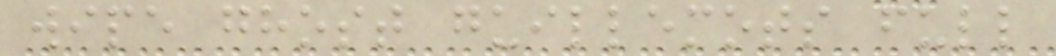wipe ghost guillemots full
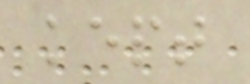kept
